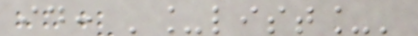id: '_list_'
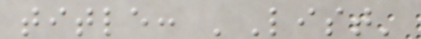title: 'List'
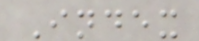Index
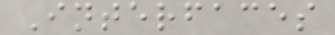Interfaces
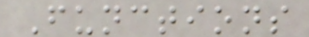Functions
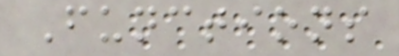Functions
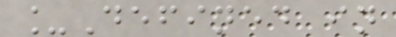_Defined in
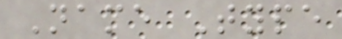Name Type
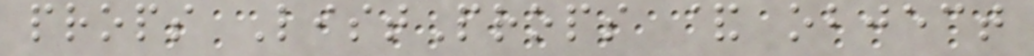props ListProps & object
